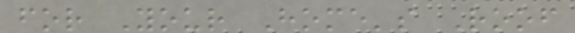for Your Home's Roof
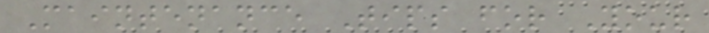Maintenance Tips for Your
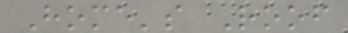Home's Roof
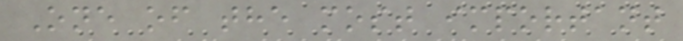One of the most important
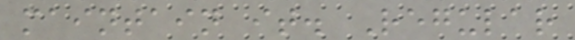maintain it. Regular
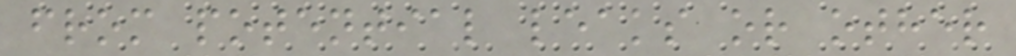from potential leaks or other
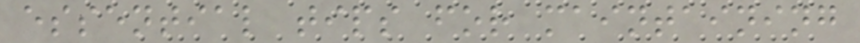essential tips for maintaining
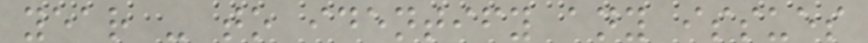year - to identify any issues
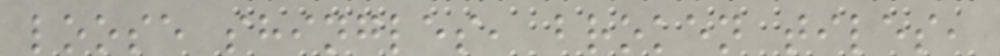loose shingles, broken tiles,
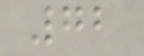72
